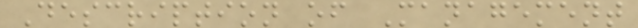Description of Management
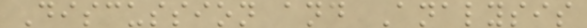Discussion and Analysis
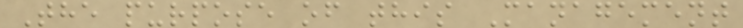The purpose of this Management
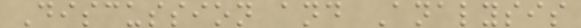Discussion and Analysis
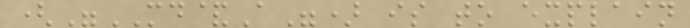("MD&A") is to explain
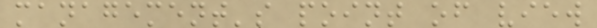management's point of view
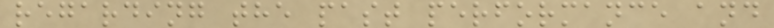regarding the past performance and
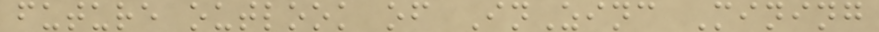future outlook of InZinc Mining
